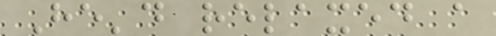He'd relaxed a
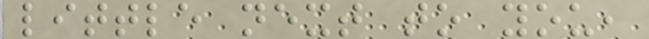little next to you,
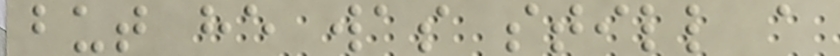but he was still a
